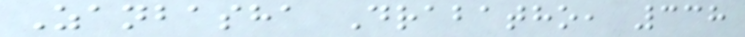Zanbasha Drabatho, 338
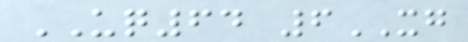UQ64 6XG
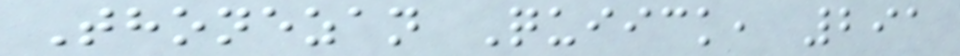Thonezan Quiick, 291
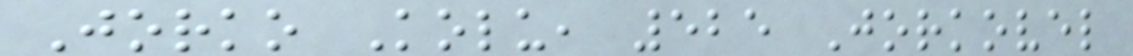Jorko Kolu, 525 Jorkovel
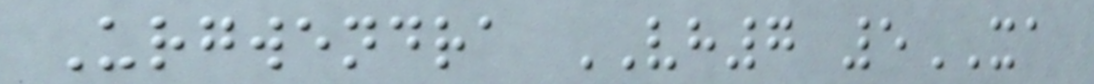Urgwendra VH7 5XA
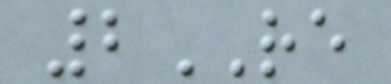2RE
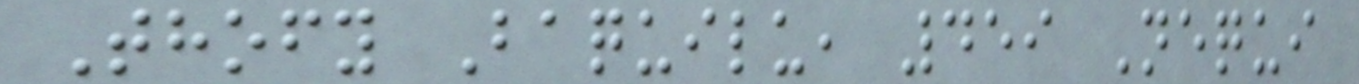Thofy Baquilu, 459 Nequi
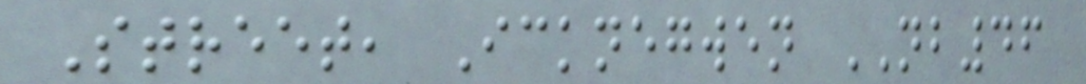Street, Icknegwen NB46
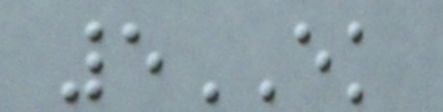5EK
